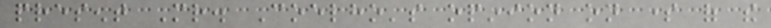present Mr. Coelho's opinion on some of the
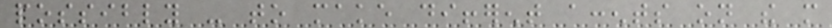possibly - to make different accents on the more
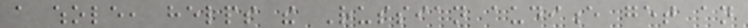a whole, helps the Russian audience get an
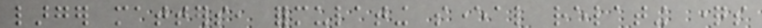larger matters, formulating several relating questions
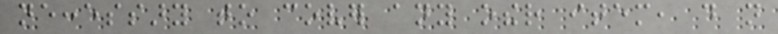neccessary to cover any other item, do not
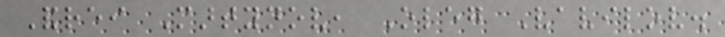Andrei Martynov, Oleg Vavilov.
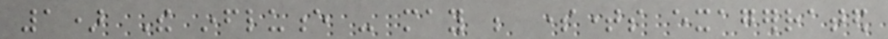1) The influence - may be sometimes exagerrated
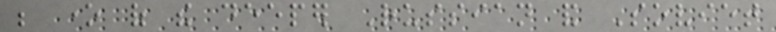be one of the deeper Russian and Soviet
